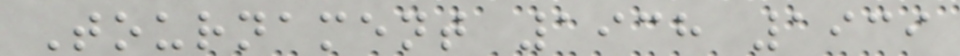Tournament 1938 1939
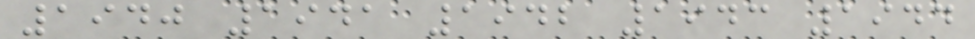1940 1941 1942 1943 1944
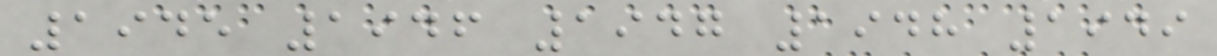1945 1946 1947 1948 1949
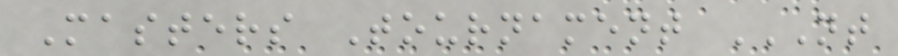Masters Tournament NT
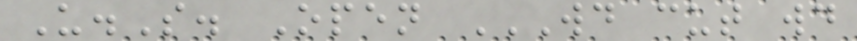U.S. Open WD CUT WD
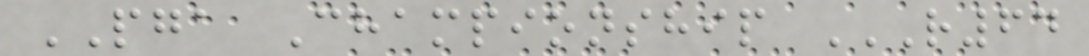PGA Championship R64
